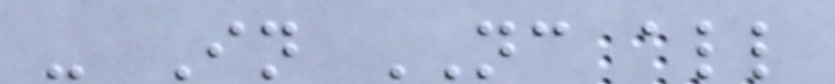- In NC all
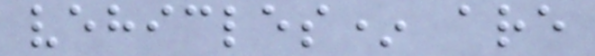vehicles* are
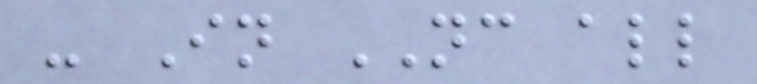- In NC all
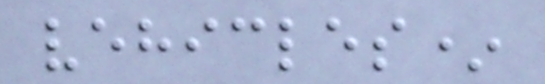vehicles*
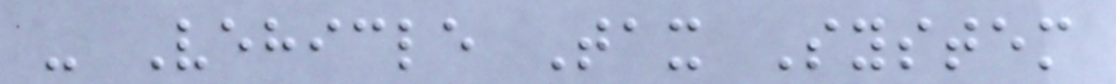- Vehicle Tax System
